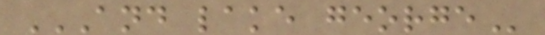AND LAKE GEORGE
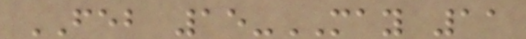FEB 15-MAY 11
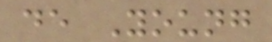de Young
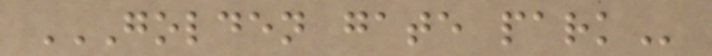GOLDEN GATE PARK
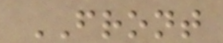FRONT
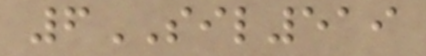6SIL519
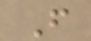F
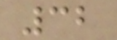32
